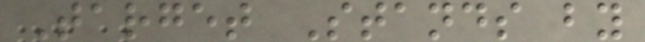Target Stands by
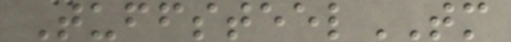TuffsteelTM
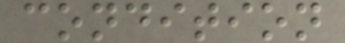condition
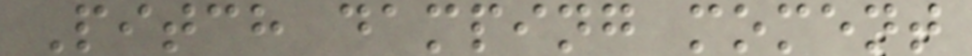Pitch damping moment
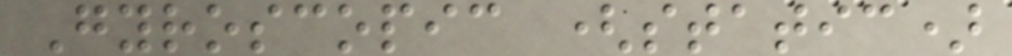Gyroscopic (static)
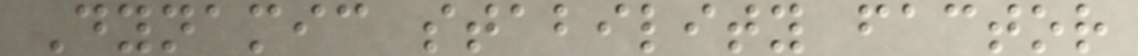Dynamic stability factor
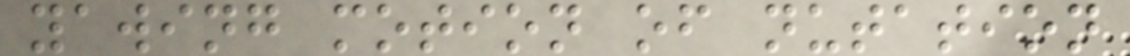yawing motion of nutation
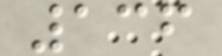136
